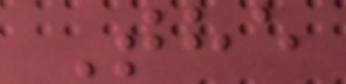The
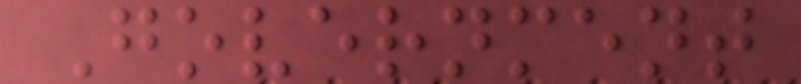Government
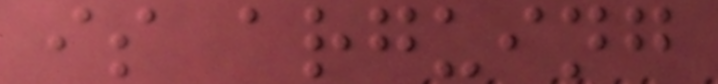is arguing
